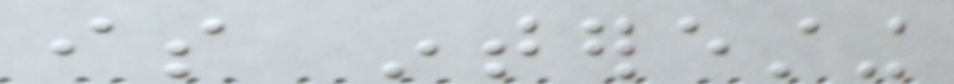is interesting
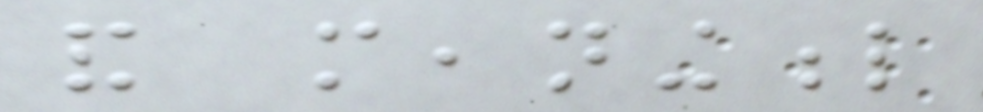and meaningful
